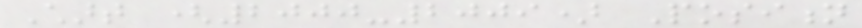Chart (2000-2009) Position
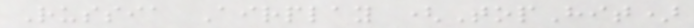Russia Airplay (TopHit)
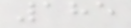185
